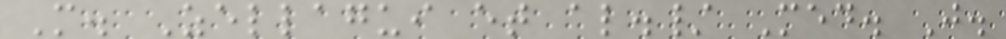M. Zellagui et al./ Med. J.
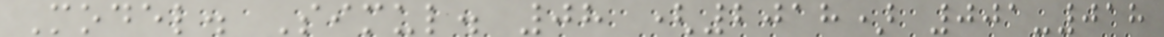Model. Simul. 08 (2018) 001-018
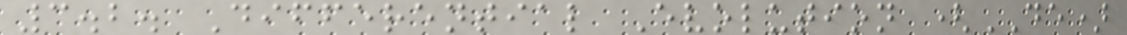3.2. Differential Evolution (DE)
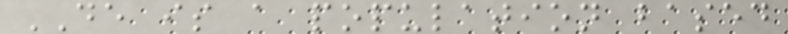DE is a population based
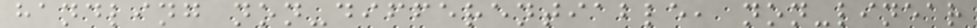handling non-differentiable, non-linear
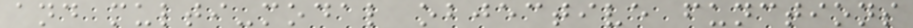and multi-modal objective functions
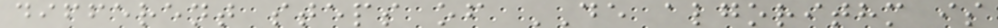different steps of DE algorithm is
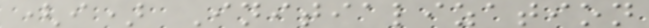(i) Initialization
